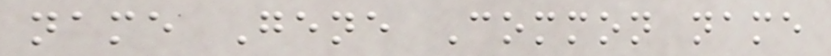name Gene Common name
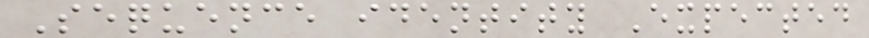Sequence identity Expected
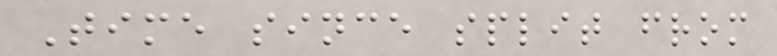Time since split from
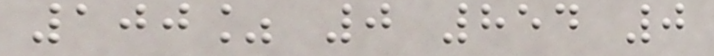100% 0 854 0
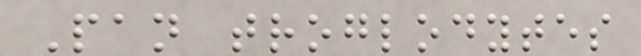Pan troglodytes
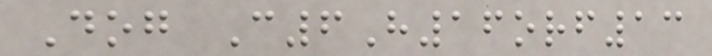Dog C6H16orf13
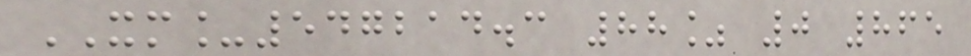XM_547214.3 88% 0 865
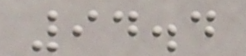94.4
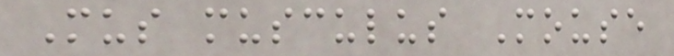Mus musculus Mouse
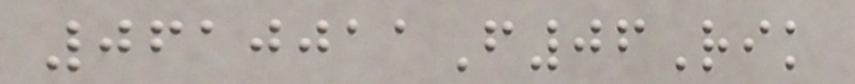0610011F06Rik
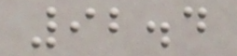92.4
